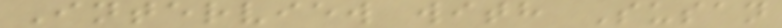Interview with Susan
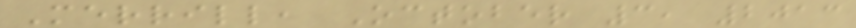Merrill, October 3, 2013
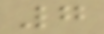7
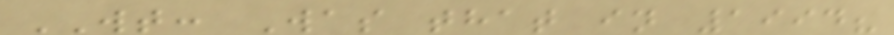WT: Was that in 1994?
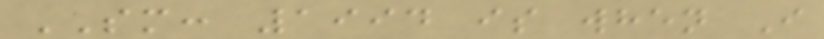SM: 1994 is when I
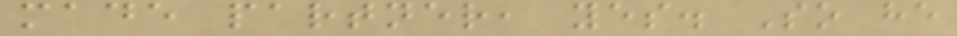made partner, yes. So he
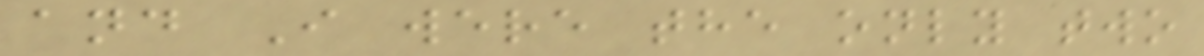and I were the only two
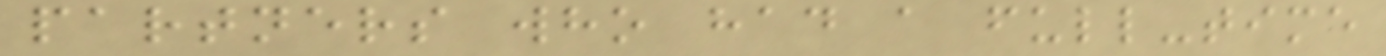partners who had a full-time
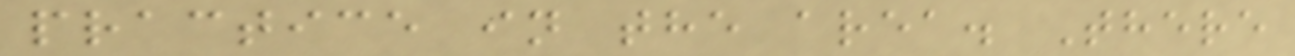practice in the area. There
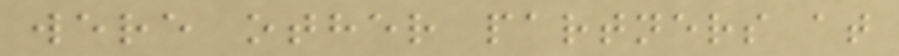were other partners at
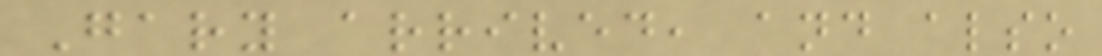Gary arrived, and also
